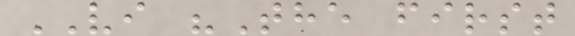VI "The first
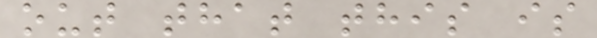out that this is
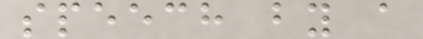speech by a
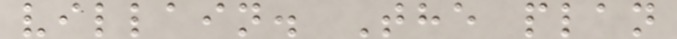villain. The plan
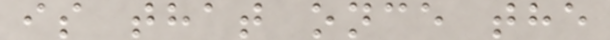is that once the
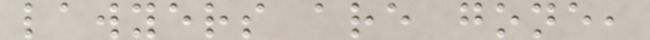lawyers are gone,
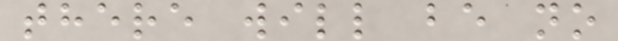there will be no
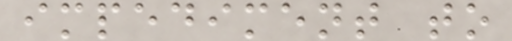impediment to
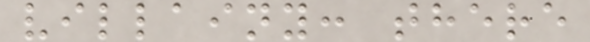villainy: there
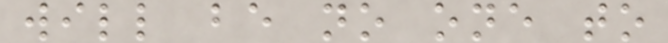will be no one to
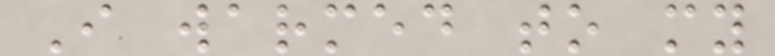I warmed to my
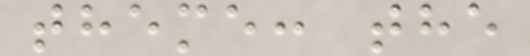theme: the
